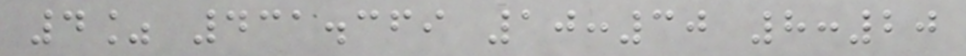4% 431.369 10:30 8:20
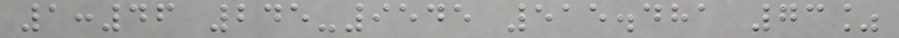1:46 245-9545 515.481 73%
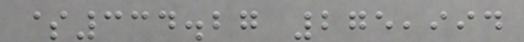$334.27 275,994
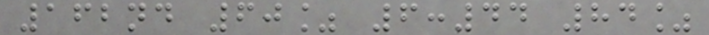162nd 60% 6:44 84%
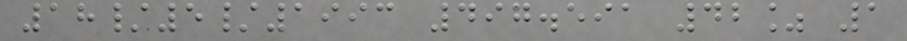18/5/1993 497.591 42% 1
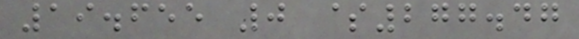19.655 0 $277.47
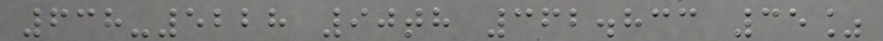638-5228 90th 362.833 35%
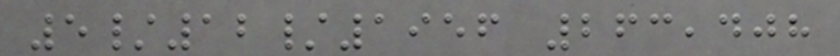5/12/1956 263,408
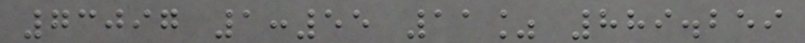73097 1:55 11% 889.259
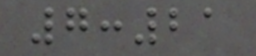7:21
